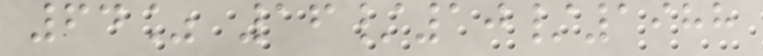64% 16/10/1988
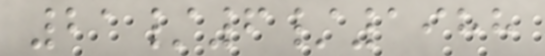21/6/1988
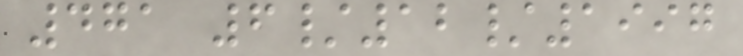471 6/12/1997
